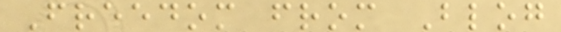Freedom from Blog
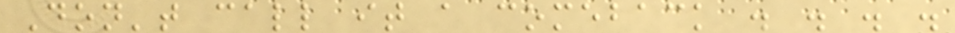Don't call it a comeback . . . .
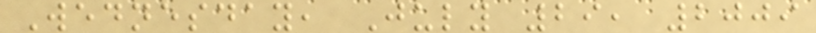Wednesday, July 29, 2009
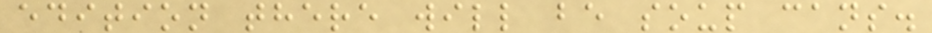edition there will be soup cans.
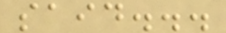said...
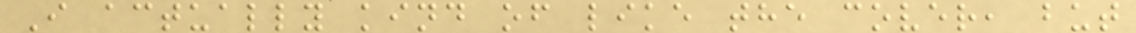I actually kind of like the cover, but
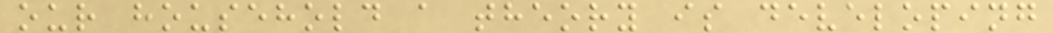our household a theory is developing
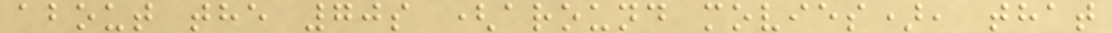about the 70s (around movies), that
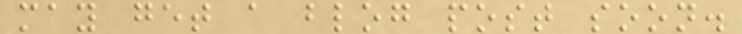may get a blog post soon.
